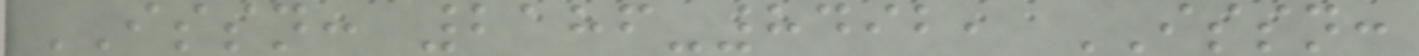ISSN: 2186-8492, ISSN:
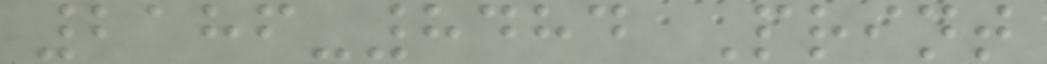2186-8484 Print
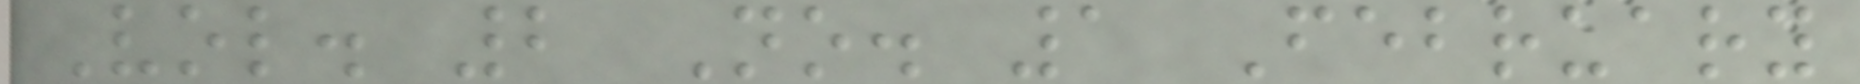Vol. 2 No. 1 February
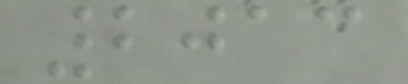2013
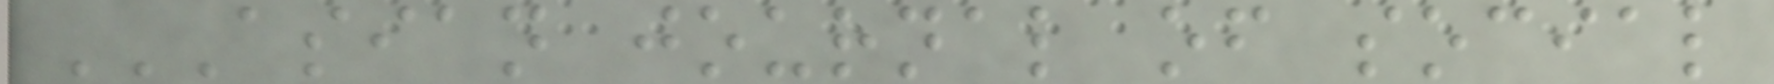ASIAN JOURNAL OF SOCIAL
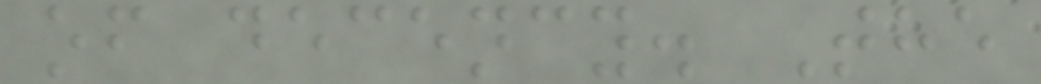of decency. The
